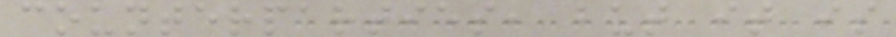counterparties, but it is
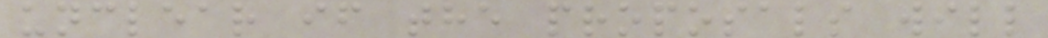unclear if the proposals will
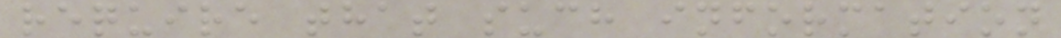require that such information
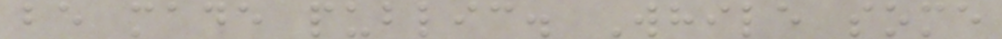be made public. While some
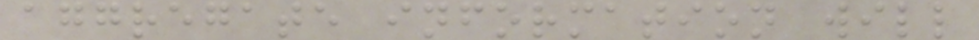aggregate information will
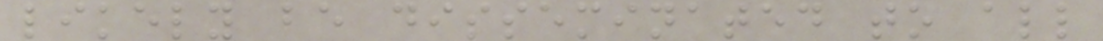likely be disseminated to all
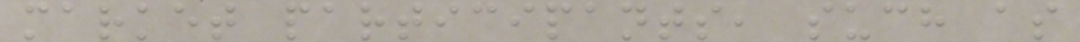market participants, such as
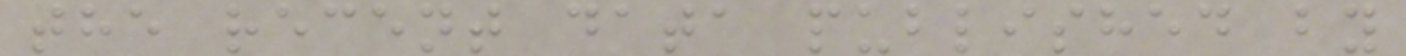the recent data published by
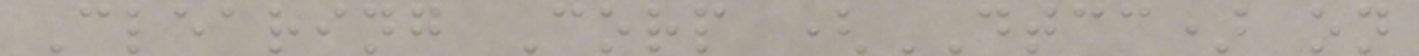Clearing Corp (DTCC) on
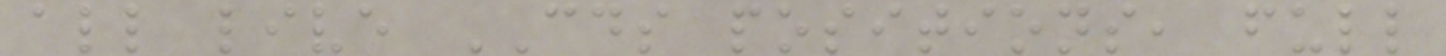all live CDS positions, full
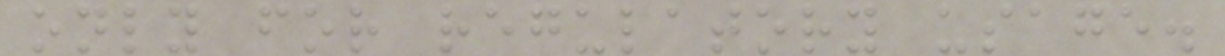only for regulatory usage.
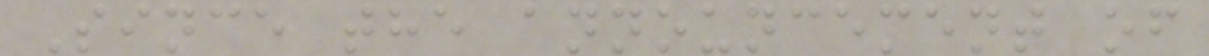Since the announcement of
